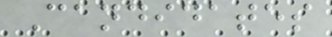Candidates
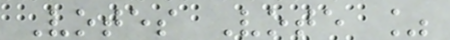Votes Vote %
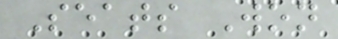Seats Won
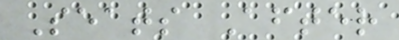Seats After
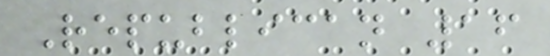Republican 16
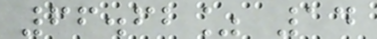66.62% 14
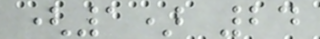(1) 24
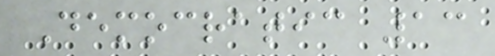Democratic 13
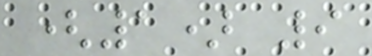(1) 9
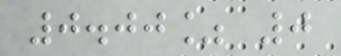0.00% 0
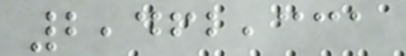2,462,331
